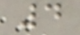4
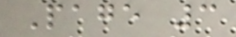Page 3
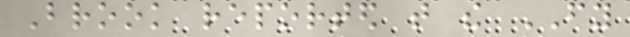Brook reported that the FY
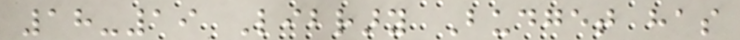18-19 Library Budget has
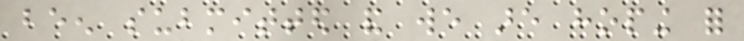been submitted and we are hoping for
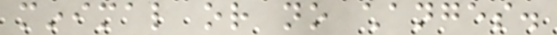minimal or no changes.
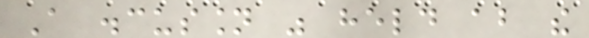A discussion was held about the
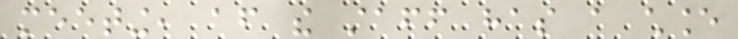meeting, after the staff has a chance
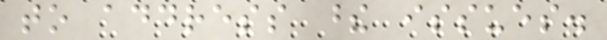to address these issues.
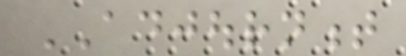ADJOURNMENT
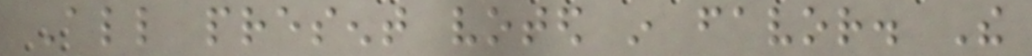All present voted in favor. The
